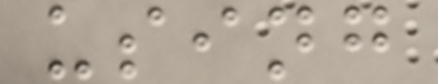using
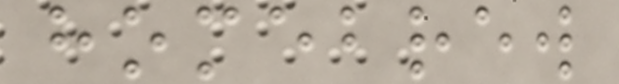homebrew
